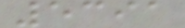5391
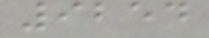9254
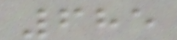685
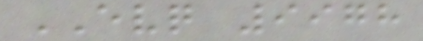EVQ 9978
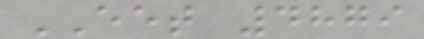EET 4879
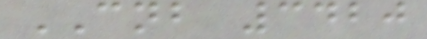CNB 3420
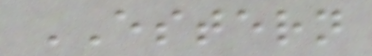ESTERN
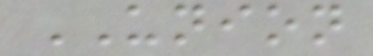UNION
